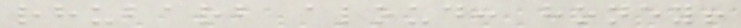rhubarb aloud: honey!
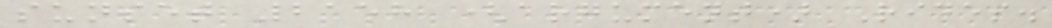sunset 2158 (argument) Rides.
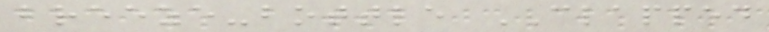breeze-bottle CLAPPED
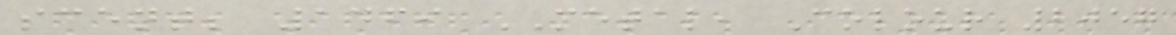scent; 1469 METAL, Colour 2057
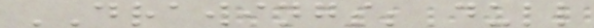DRAWINGS; dull
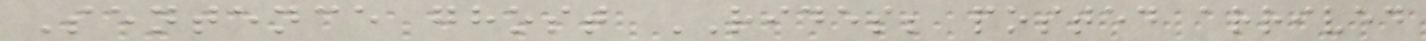Sentence ghost RIDES; posted arrived
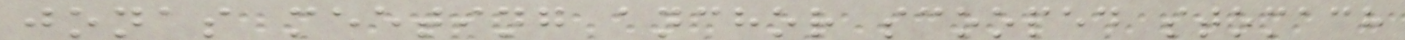jonas meeting anchor scooped stomach
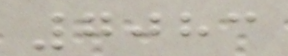7083
